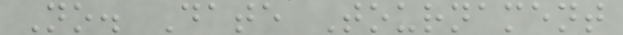No. Date Tournament
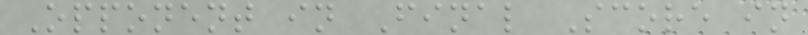Opponent in Final Score in
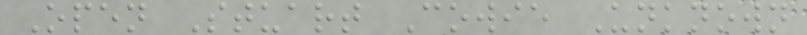Open Stuart Cowie Unknown
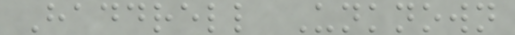Haddrell Unknown
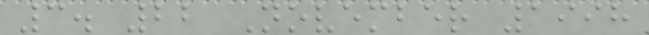3. 22 November 1998
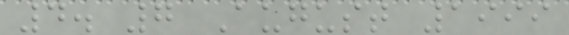4. 7 August 1999
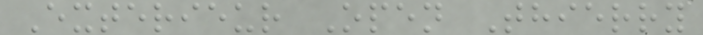Exterieur Open Thierry
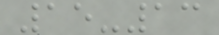15-13
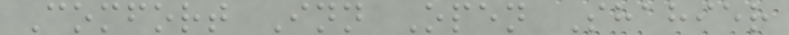Comfort Inn Open Shahier
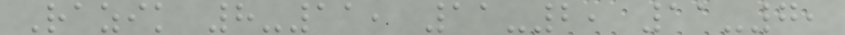Razik 8-11, 11-2, 11-7,
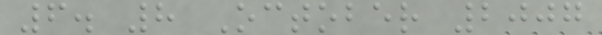6. 8 October 2007
